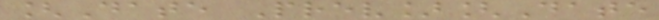[Date Prev][Date
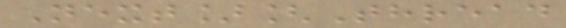Next][Thread
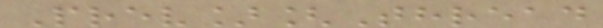Prev][Thread
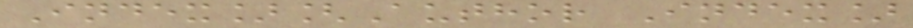Index][Author Index]
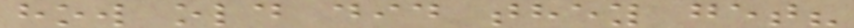how old did they get?
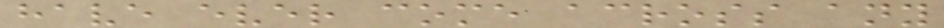have ever come across any
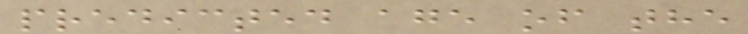predicted age of the
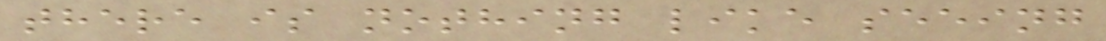there is nothing like seeing
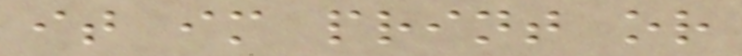it im print or
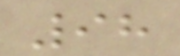98
